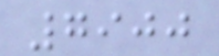7900
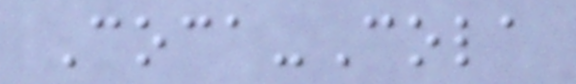Coca-Cola
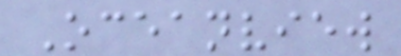Oceanview
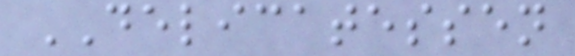DELICATESSEN
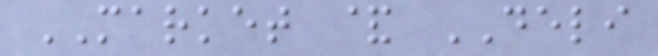MARKET & DELI
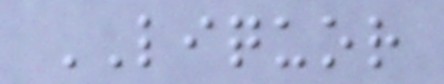LIQUOR
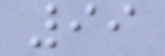99
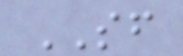SF
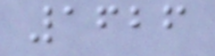1626
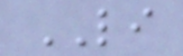LI
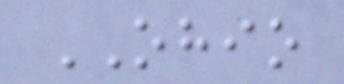OHIO
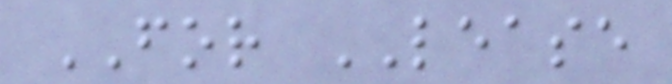FOR LEASE
